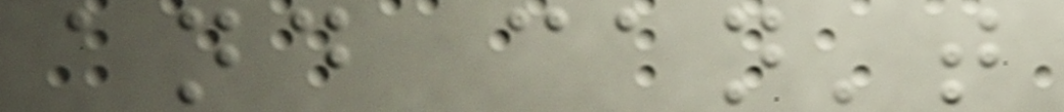and can't
